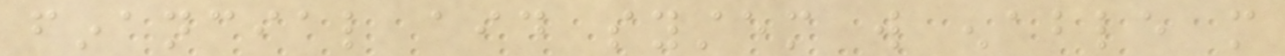financial aid system will enable more
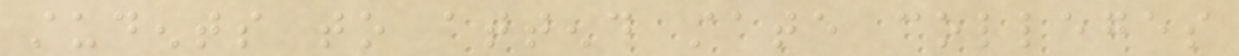students to attend state colleges
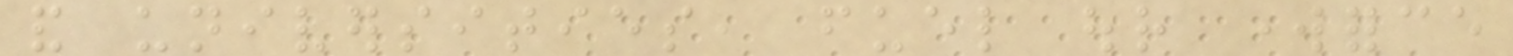and universities, fuel our workforce
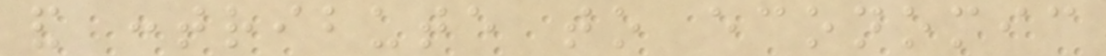and contribute to economic
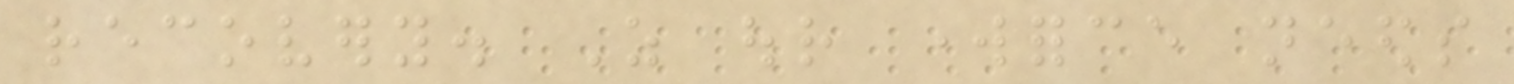recovery. As our workforce needs
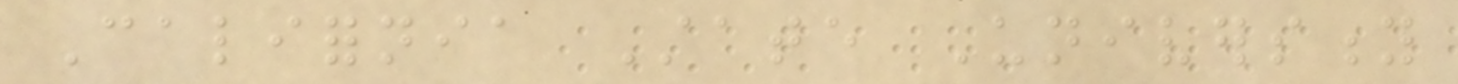California State University
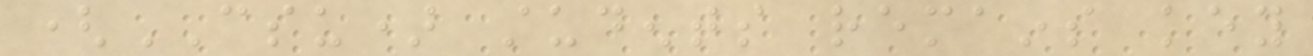(CSU) students remains key
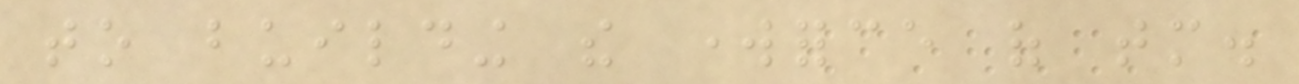to building the workforce of tomorrow.
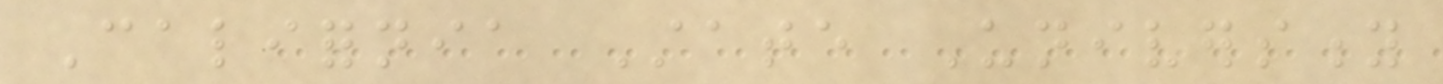California State University
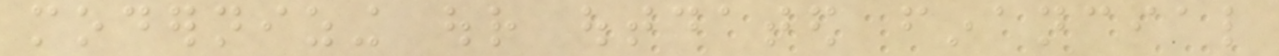modernizing our outdated financial
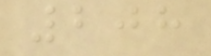208
